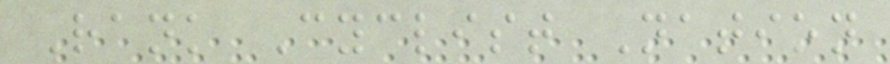Rank Cyclist Nation
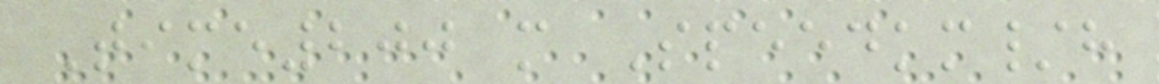Time200 m Speedkm/h
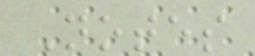Notes
